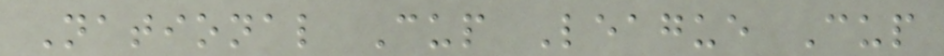National Cup League Cup
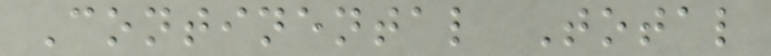Continental Total
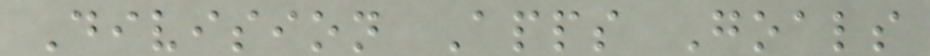Division Apps Goals
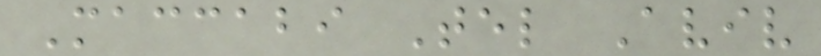Maccabi Tel Aviv
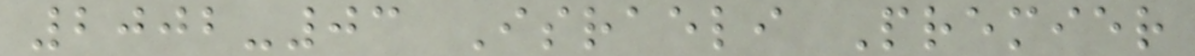2002-03 Israeli Premier
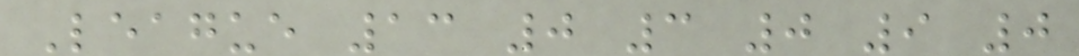League 13 0 3 0 9 0
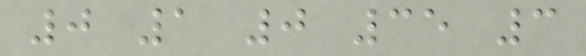0 1 0 35 3
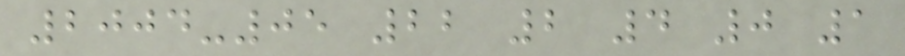2004-05 22 2 4 0 1
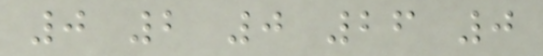0 2 0 26 0
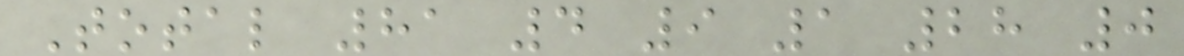Total 81 4 9 1 28 0
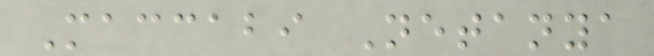Maccabi Netanya
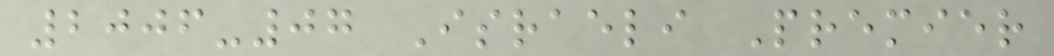2006-07 Israeli Premier
